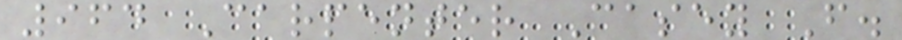964 Carpenter Casey F.
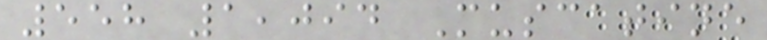558 1,094 Muscatine
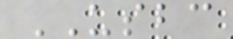USBC
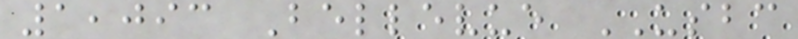1,093 Bellevue USBC
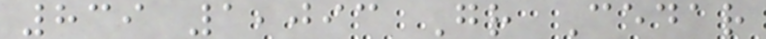839 1,093 Gr Cedar
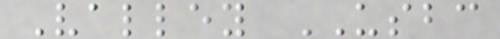Valley USBC
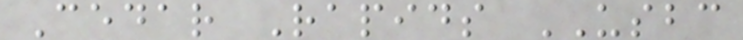Cedar Rapids USBC
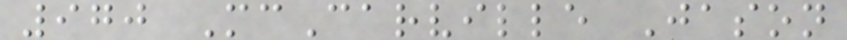970 McCarville Jason
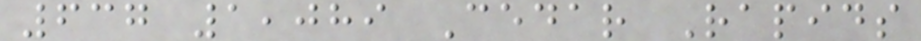637 1,089 Cedar Rapids
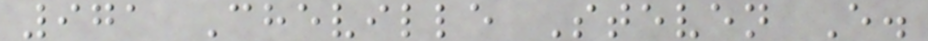971 Cheville Steven E.
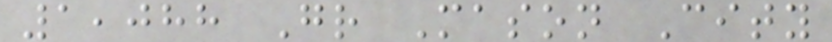1,088 Gr Mason City
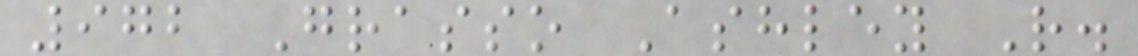972 Grasso Ashley R.
